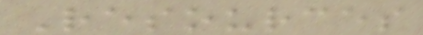Resources
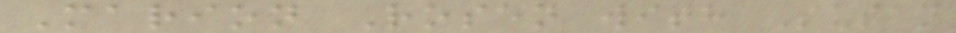Marion Rosen with Susan
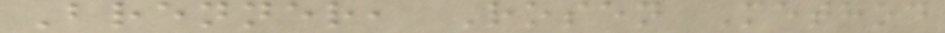Brenner, Rosen Method
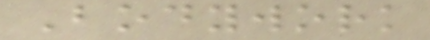Bodywork
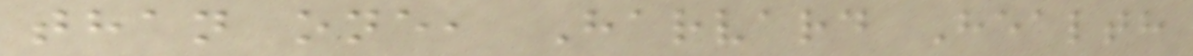than one, Harvard Health
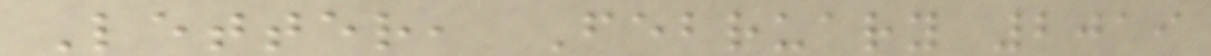Letter, February 2019
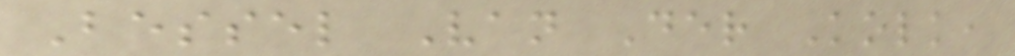Bessel Van Der Kolk,
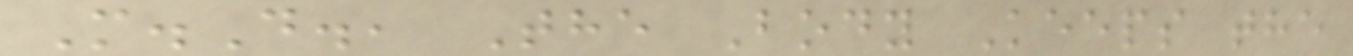M.D., The Body Keeps the
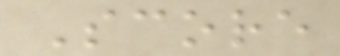Score
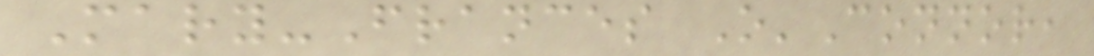Mary-Frances O'Connor,
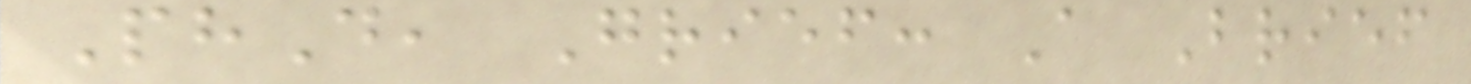PhD, Grief: A Brief
